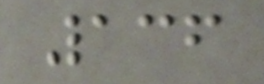136
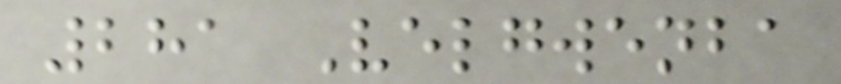281 Velgwenba
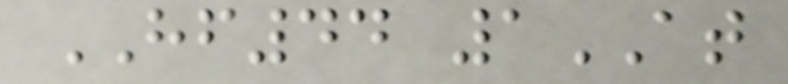HF44 1AT
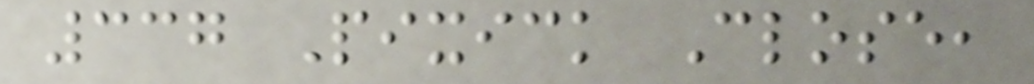337 Pixick Close,
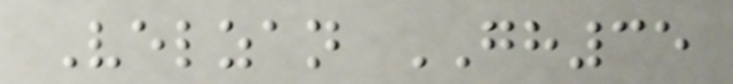Velzan GH35
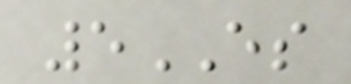5ES
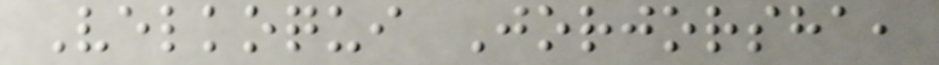Velkoqui Jorjorsha,
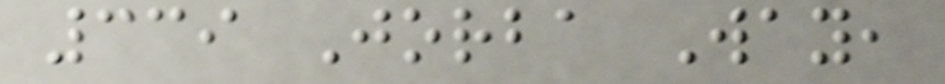339 Jorba Way,
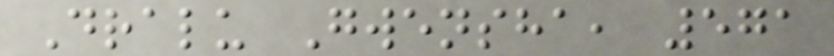Dralu Gwensha, 571
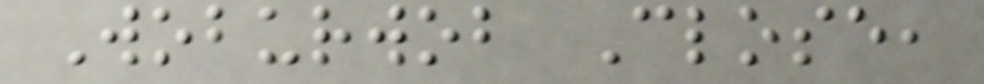Woburwob Close,
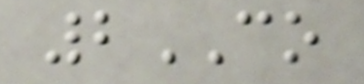2CO
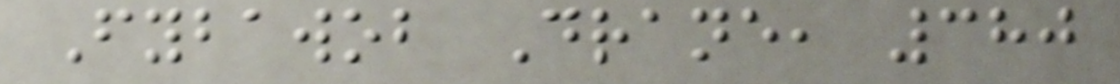Fybawob Drane, 380
